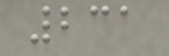231
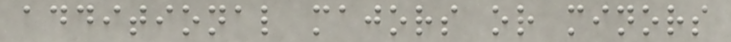additional majors or minors
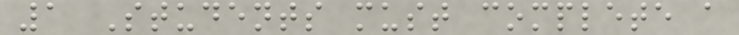1 Students must complete a
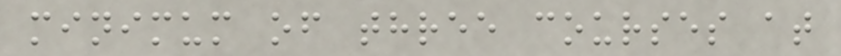minimum of three courses at
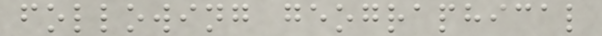following geographical
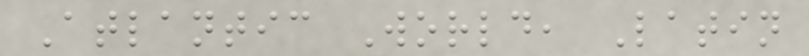Atlantic World, Latin
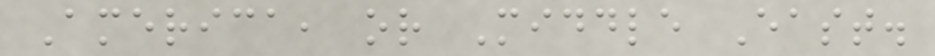America, or Middle East.
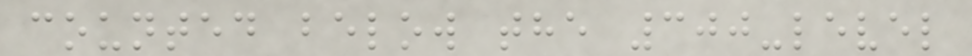counted below the 300-level
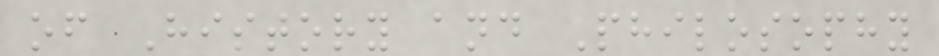of History and Philosophy
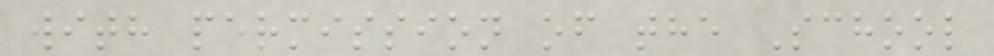with permission of the School
